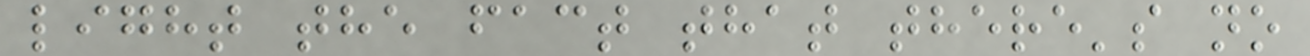light the fact that there's no
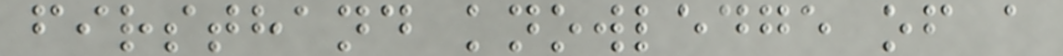firsthand knowledge of a
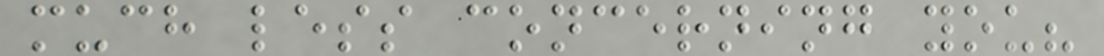much less concerning you?
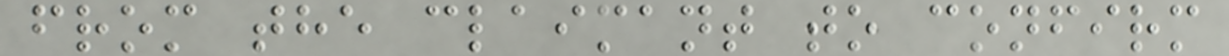from the claimant to confirm
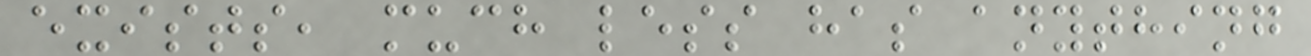exists, much less has anything
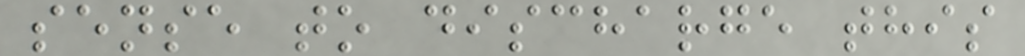sense to discharge this
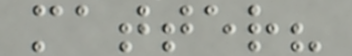matter?
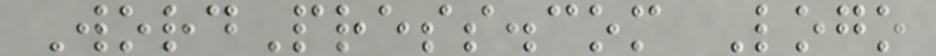WordPress.com Logo
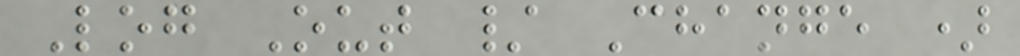Log Out / Change )
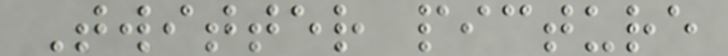Twitter picture
